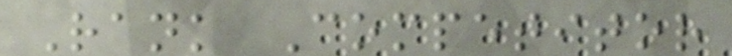Rank Competitor
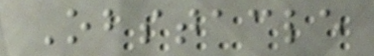Obstacle
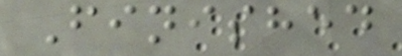Finished
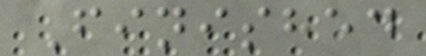Finished
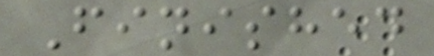Finished
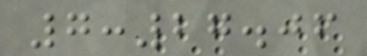7:27.06
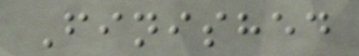Finished
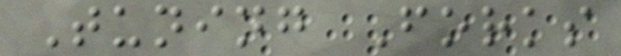Tuning Forks
